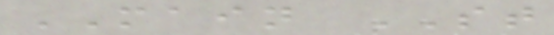MAIN ST
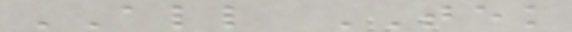ALL TEK
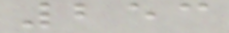253
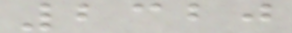2320
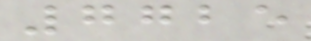7725
